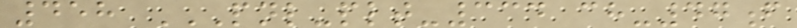458 PNL-PLT-334 CH-47F
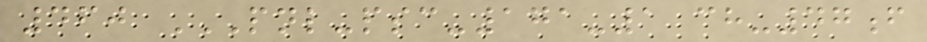460 PNL-PSC-171-1 CH-47F
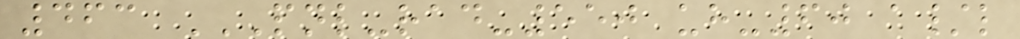463 PNL-RAD-550 UH-60 A/L
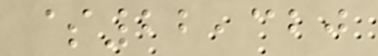$22,320
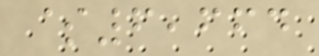$6,664
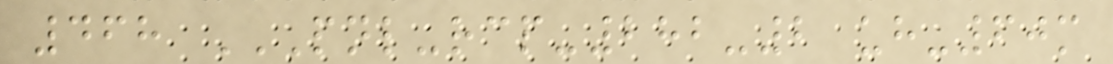468 PNL-RCP-282-2 UH-60M
